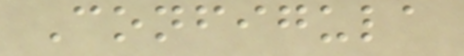Configula
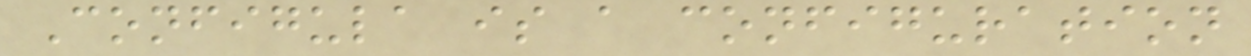Configula is a configuration
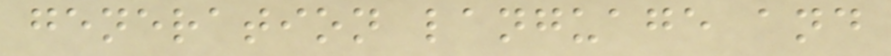generation language and
